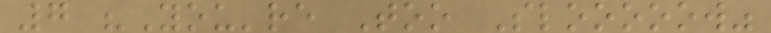7 "You're Too Slooooow"
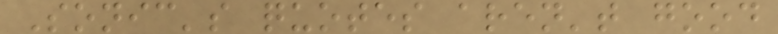Sonic's quotes aren't good
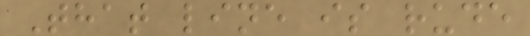That line is rude
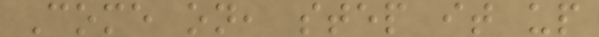Come on, step it up
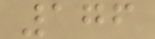176
